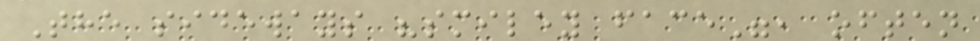The sideways "smiley face", often
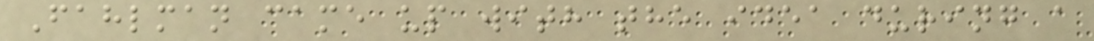Fahlman came up with the idea during a
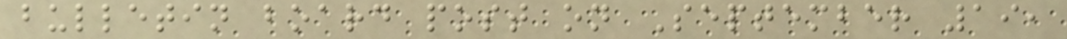bulletin board post on September 19,
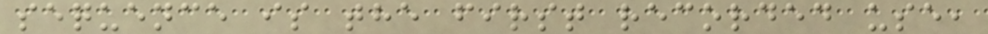sequence is the first recorded use,
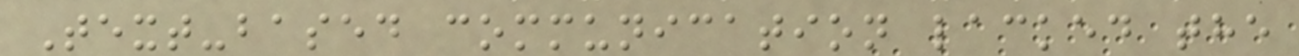Text-based communication lacked the
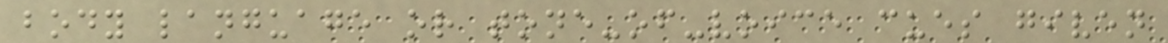body language or tone-of-voice cues given
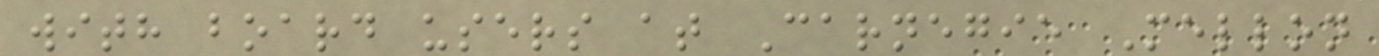with board users at Carnegie Mellon
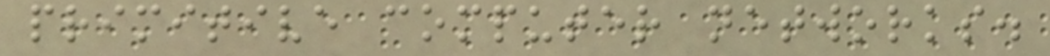primitive computer networks.
